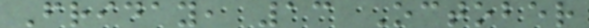Friday, 13 October
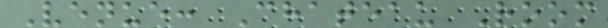Venue: Chateau Room
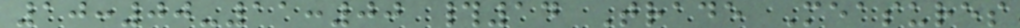10:00-11:00 #14 Trade Measures
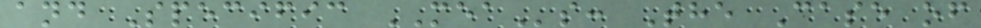and Specific MEAs: The Case of
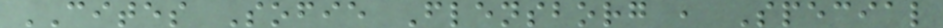CITES Sofie Flensborg , Special
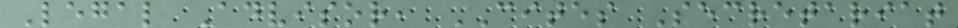Legal Advisor, CITES Secretariat
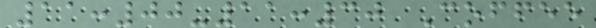11:00-11:30 Coffee
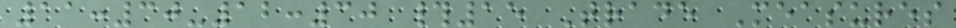11:30-12:30 #15 Trade Measures
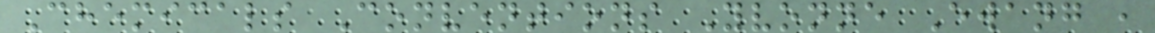Chemicals Conventions Yvonne Ewang ,
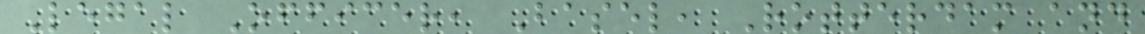Legal Officer, Basel, Rotterdam and
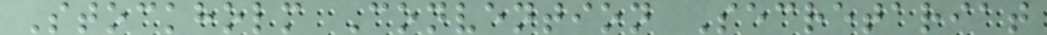Stockholm Convention Secretariat
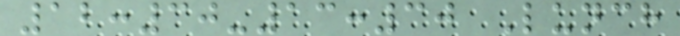12:30-13:30 Lunch
